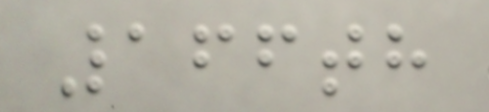166th
